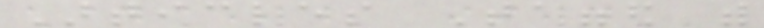Articles Tagged with
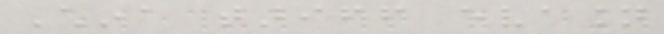China tariff evasion
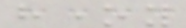honey
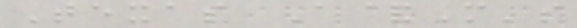Texas A&M's
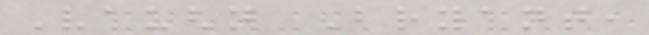Vaughn Bryant,
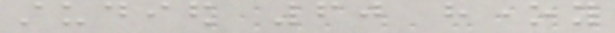studied 60 honey
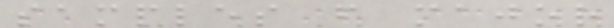samples from major
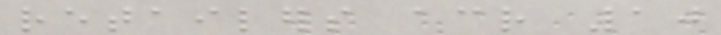retailers across 10
